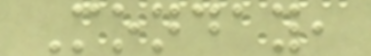Monday,
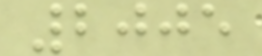2005
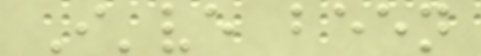I've been
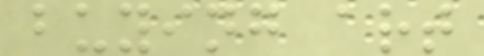buying art
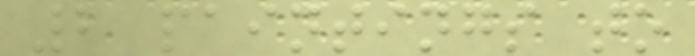2 paintings to
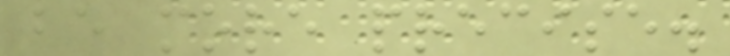be more precise.
